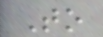To
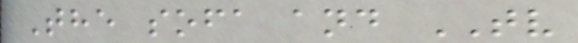The sofa and TV
